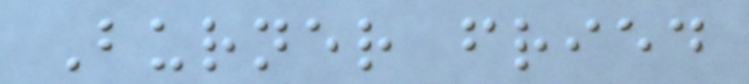Burner fried
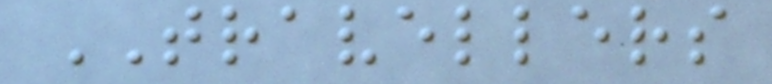TRAVELLERS
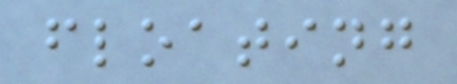floating
